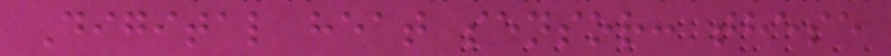Digital heat sensor: these
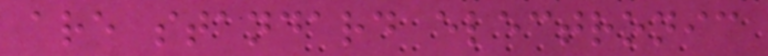are standard electronic
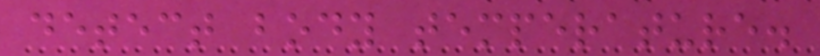detect body temperature.
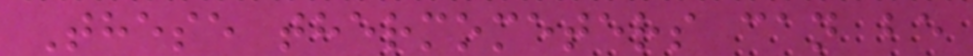These thermometers can be
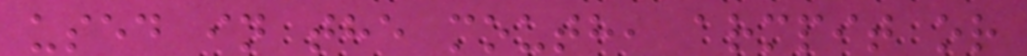used in the mouth, armpit or
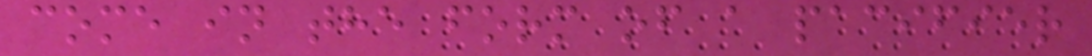come in the form of a pacifier
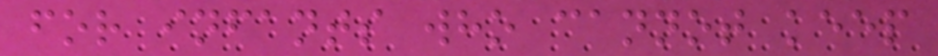for infants who cannot keep
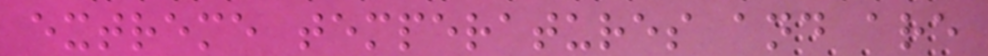extreme temperatures and are
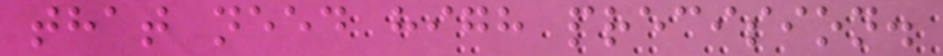that need high precision.
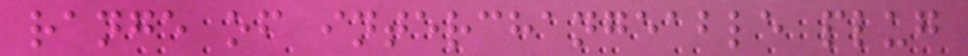range of interchangeable plug
